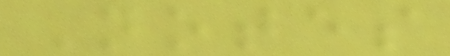Notes
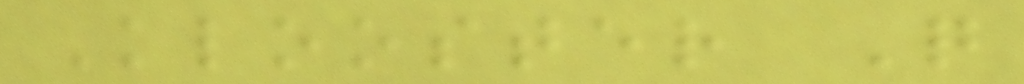Klooster Q
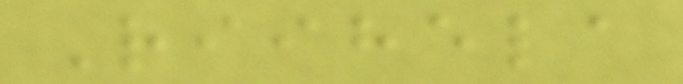Riihela
